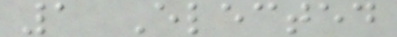1 Elected
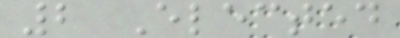2 Elected
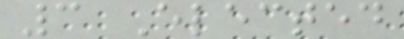3 Elected
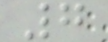7
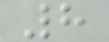8
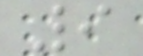9
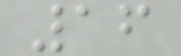16
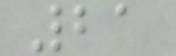21
